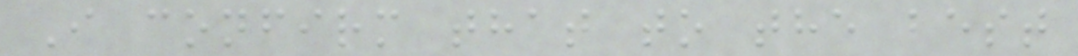I confirm that to the best
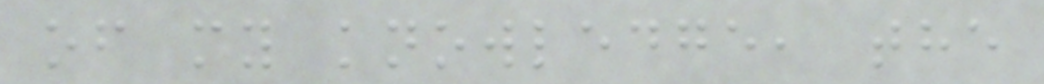of my knowledge, the
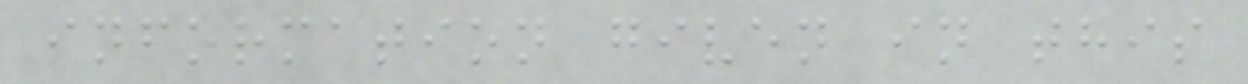information given in this
